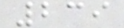239
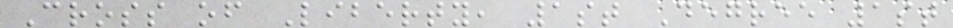Cross of Liberty, 1st Degree 1st
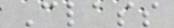Class
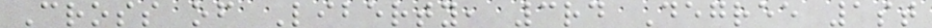Cross of Liberty, 3rd Degree 1st
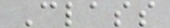Class
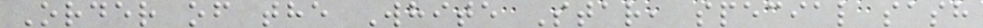Order of the White Star, special sash
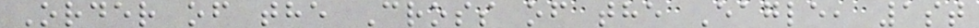Order of the Cross of the Eagle, 1st
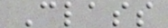Class
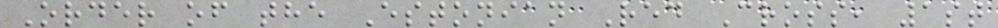Order of the Estonian Red Cross, 1st
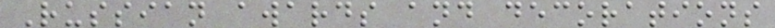Russian awards and decorations
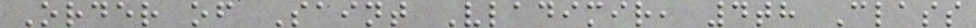Order of Saint Vladimir, 4th Class
